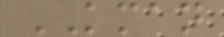KMAN
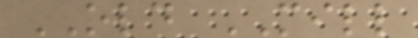OLD MILL
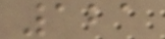121
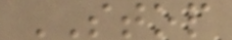STOP
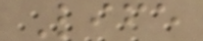Life
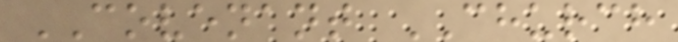COVENANT CHURCH
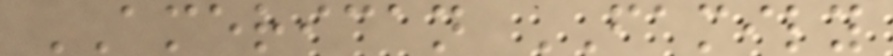AMERICAN FAMILY
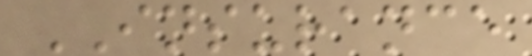INSURANCE
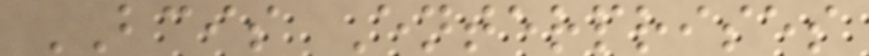BCIS Enterprises
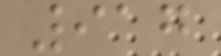917
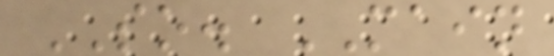SO. MAIN
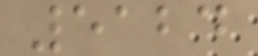5124
